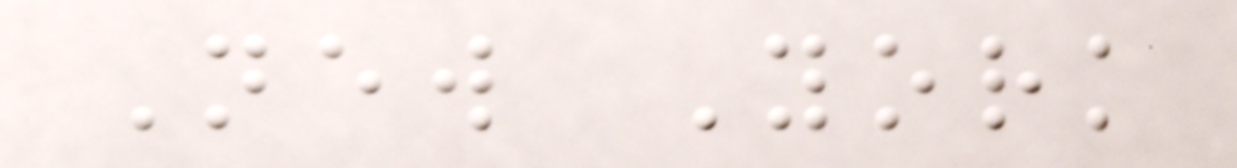New York
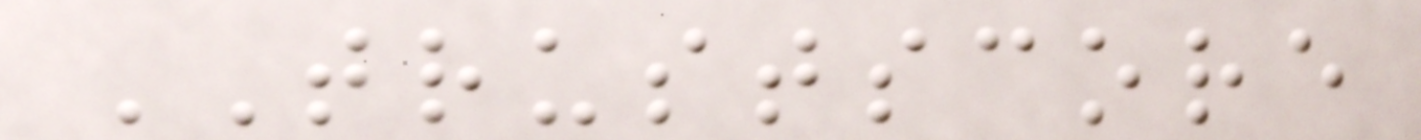TRUSTSCORE
